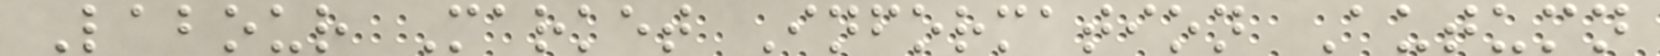Labour Market Information Autumn
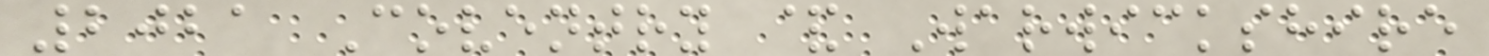2021 Coventry & Warwickshire
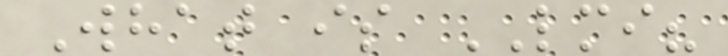What is LMI?
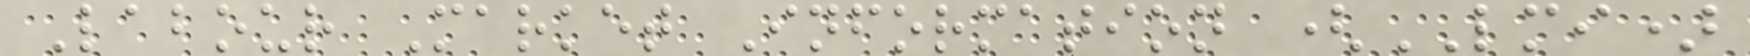Labour Market Information (LMI)
